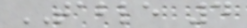TABLE 4
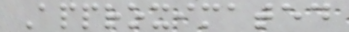Approximated
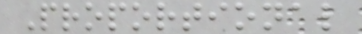Proportional
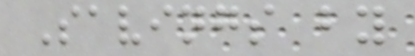Savings by
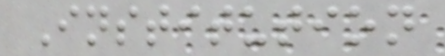Institution
